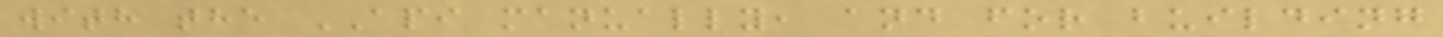with the API manually, and for building
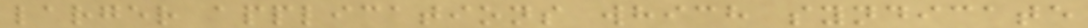larger applications which syndicate
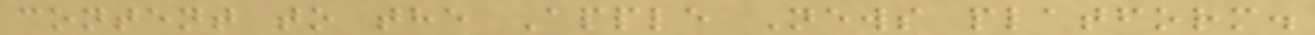content to the Apple News platform.
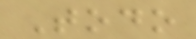Todo
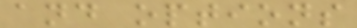and options
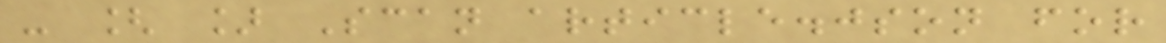- [ ] Scan article.json for
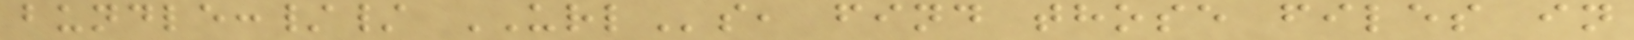bundle:// URLs, find those files in
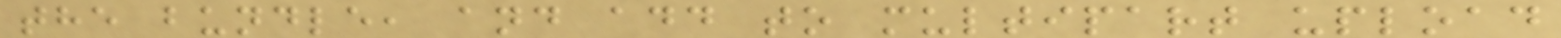the bundle, and add to multipart upload
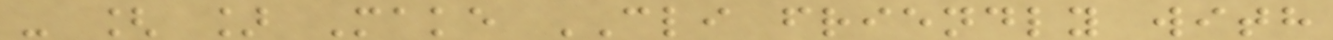- [ ] Make CLI friendly with
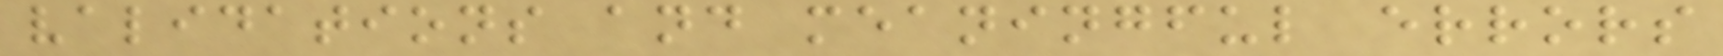validations and meaningful errors
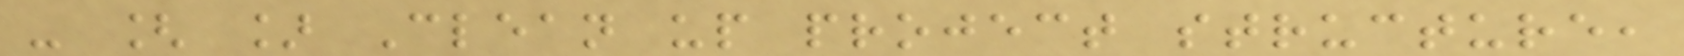- [ ] Clean up project structure,
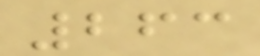263
